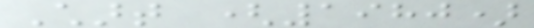Chart (1980)
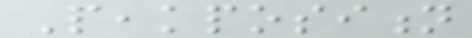Peakposition
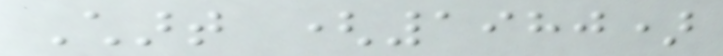Chart (1980)
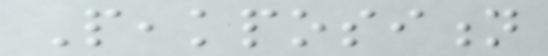Peakposition
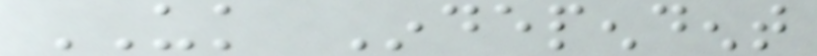UK Independent
